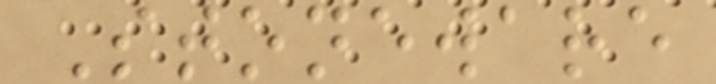Stoneware
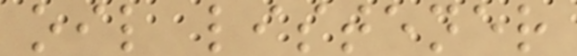oil listener
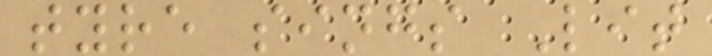tyre sings Lit
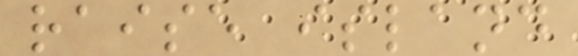raise island
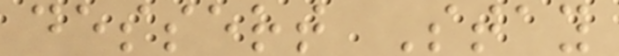dessert Stay
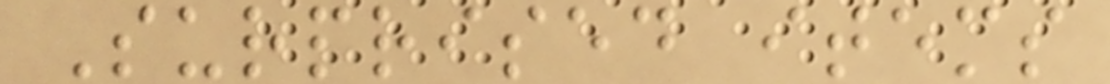Surprised items
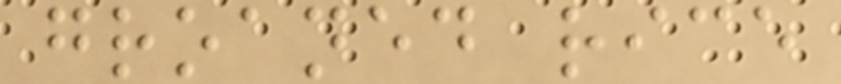groaned rice
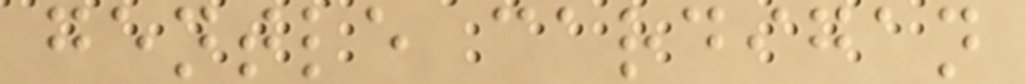gentle cardigan
